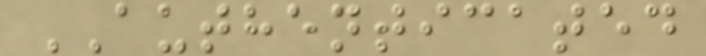AUTHENTICATED
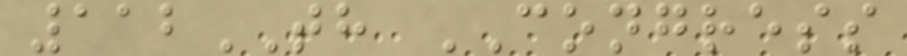112TH CONGRESS
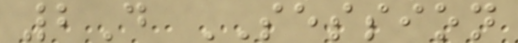2D SESSION
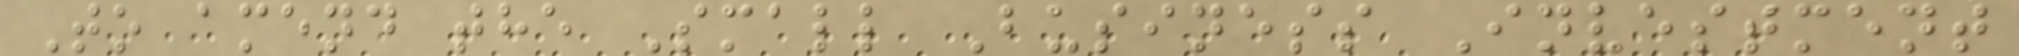To amend the Small Business Investment
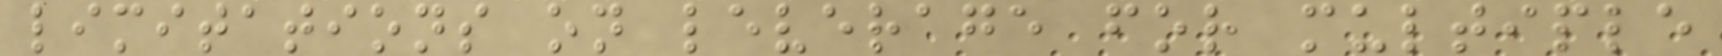limitations on leverage for multiple
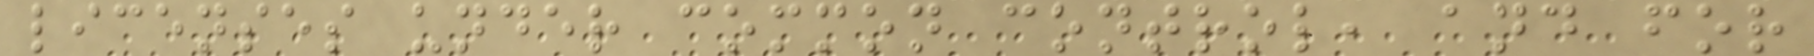licenses under common control, and for
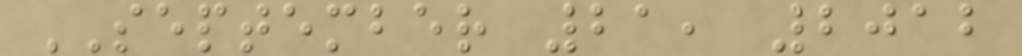SEPTEMBER 21, 2012
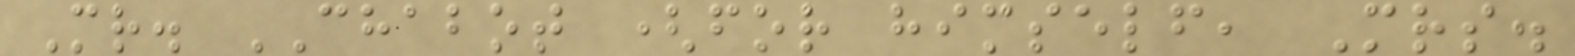Mr. CHABOT (for himself, Mrs.
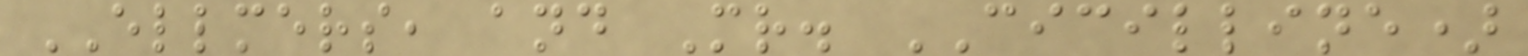ELLMERS, and Mr. CICILLINE)
